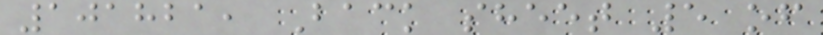101821, Back sheet 5 of
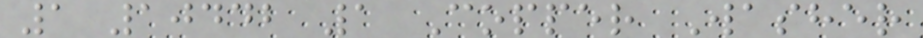1 10442 1 Copper Washer
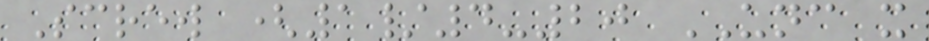Screw (1/4-20 UNC x
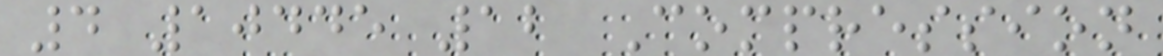4 10445 12 Compression
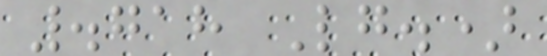.718 Lg.)
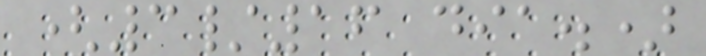(3/16 dia.)
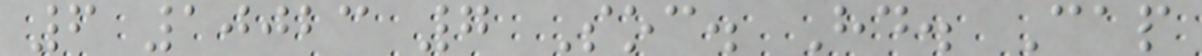6 10023 7 Soc. Hd. Cap
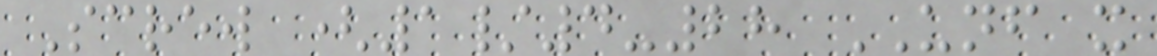Screw (1/4-28 UNF x
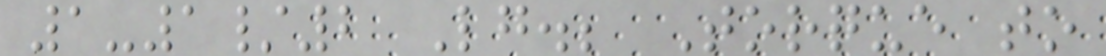1-1/2 Lg.; Torque to
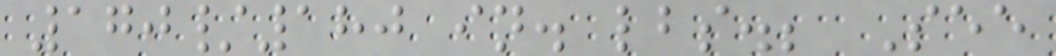170/180 in. lbs.; See
